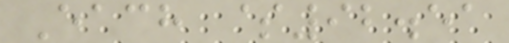Each $92.51
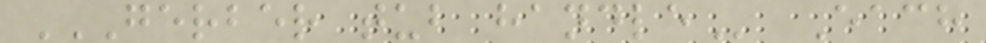GERBER TUB HANDLE Each
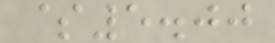$5.00
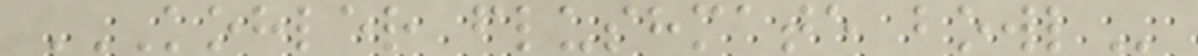KOHLER FLUSHMATE BOWL
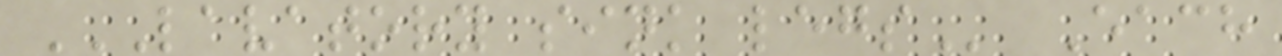LAVATORY SINK LEGS Each
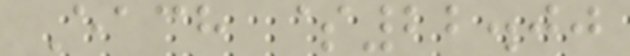Each $22.00
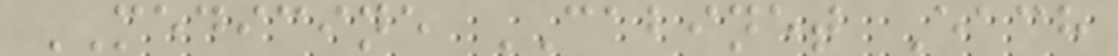MEDICINE CABINET Each
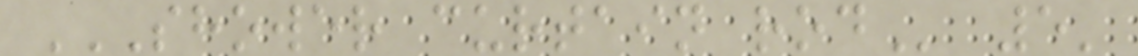SHOWER CURTAIN ROD 5'
